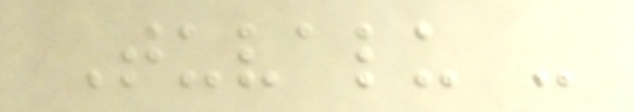Tuvalu -
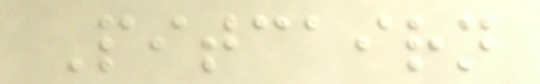Pitcairn
